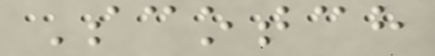Scotch
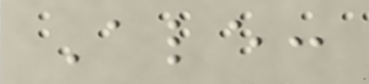Ale:
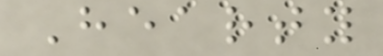Hearty
